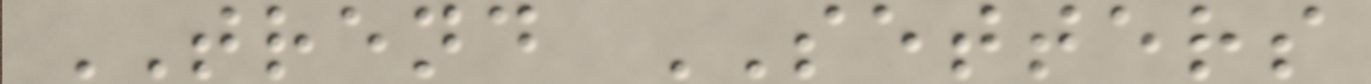TREND SETTERS
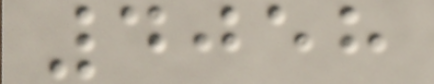4058
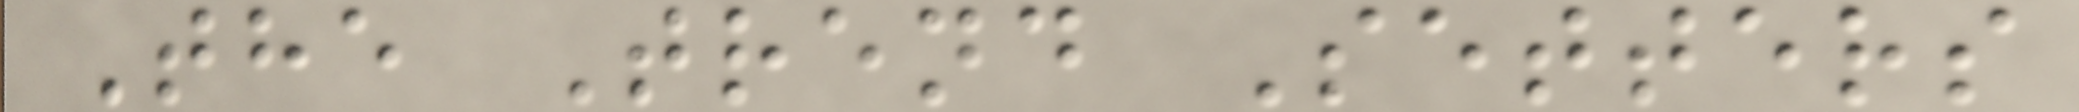The Trend Setters
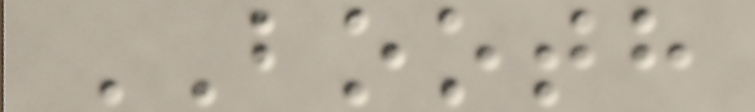BOOTH
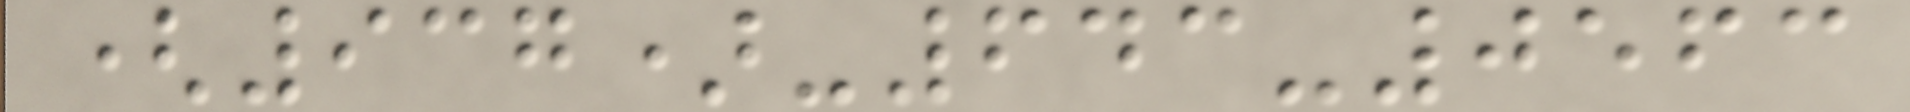(937)-643-0563
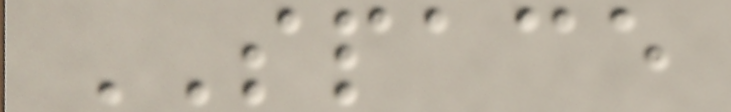SPACE
